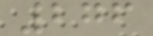276
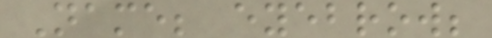Name; eyebrow;
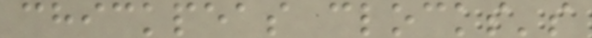chickpeas clocks's
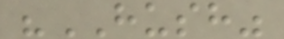"HUSH"
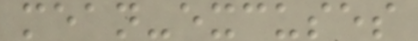mean-excuses
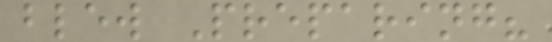blew Preparing?
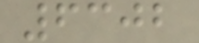6302
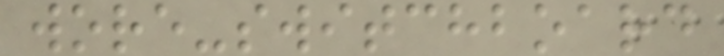wore-switchboard
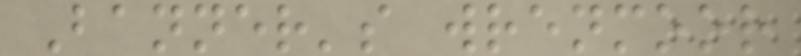Banner's wrenmoor
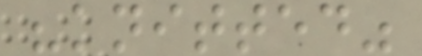"knitted"
